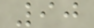90
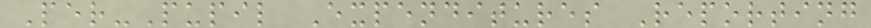Per-Pupil Expenditures Reporting
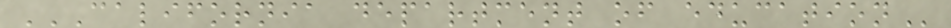CALIFORNIA DEPARTMENT OF EDUCATION
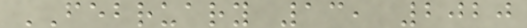FEBRUARY 13, 2020
